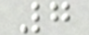7
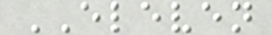ELEVEN
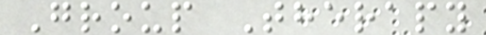Group Therapy
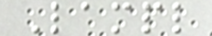Lampl
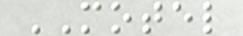MOTEL
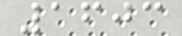1603
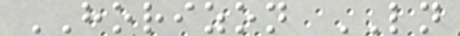HORIZON LN
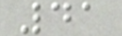41
